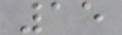15
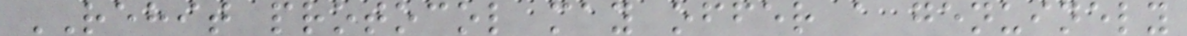REHIT protocol may offer a genuinely
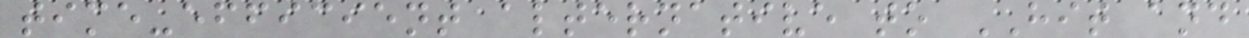time-efficient alternative to HIT and
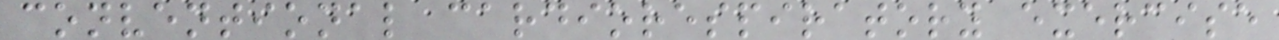conventional cardiorespiratory exercise
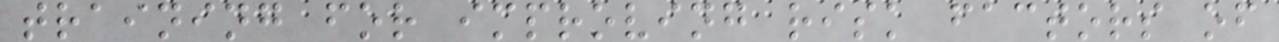training for improving risk factors of
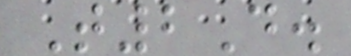T2D.
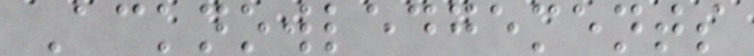Acknowledgements
